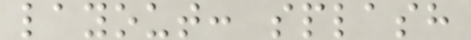layout: splash
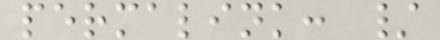permalink: /
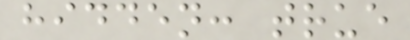hidden: true
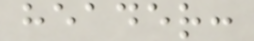header:
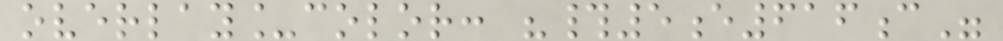overlay_color: "#5e616c"
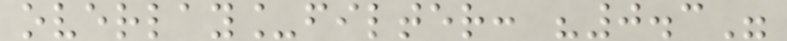overlay_filter: "0.3"
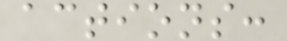actions:
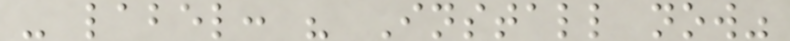- label: " Install now"
